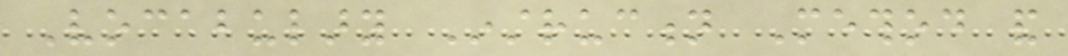Vocabulary Instruction Method and
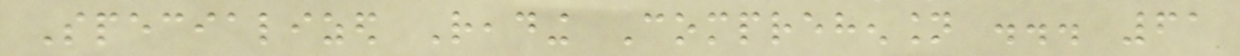Specialized Reading Comprehension ... 61
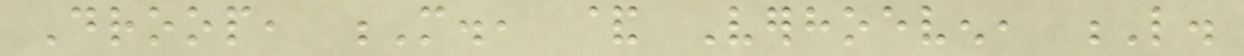Droop, M., & Verhoeven, L.
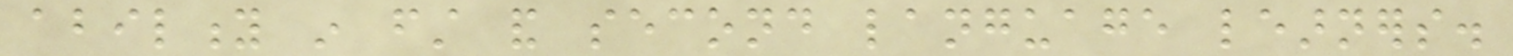ability in first and second language learners.
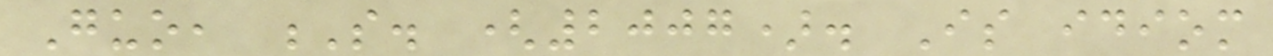Guo, S. (2007). Is idiom
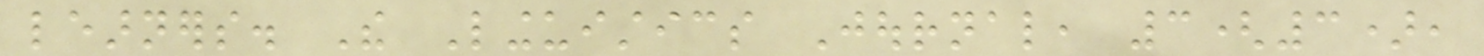learners. The Linguistics Journal, 3(3),
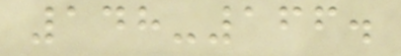148-166.
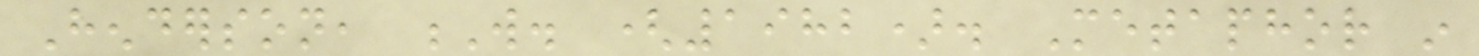Henderson, W. (1982). Metaphor in
